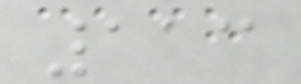113
